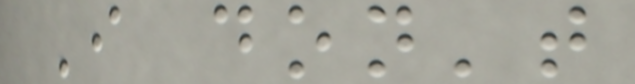I don't
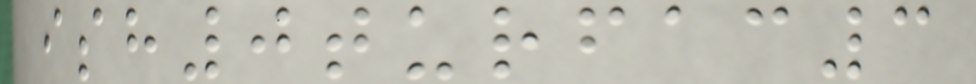ish0turfac3
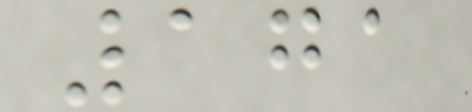171
